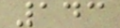143
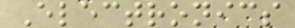Electronics
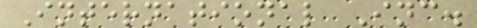International Inc.
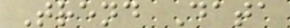Trend Data
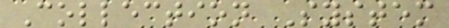Collection System
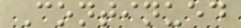Continued
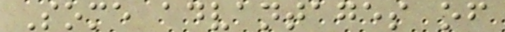Some advantages of
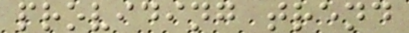providing trend
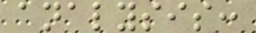analysis:
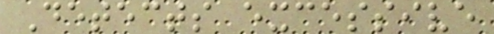Detects excessive
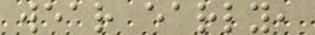wear early,
